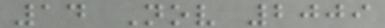14 Nov 2009
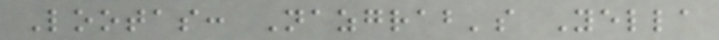Lootas: Nazgrab's Yella
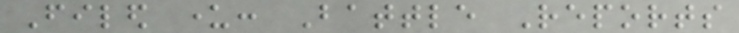Filed under: Battle Reports
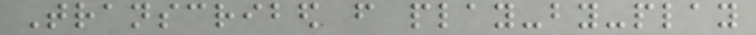Transcribed from play-by-play
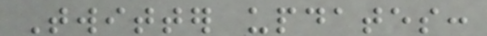Twitter updates:
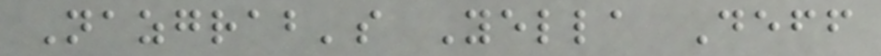Nazgrab's Yella Deff
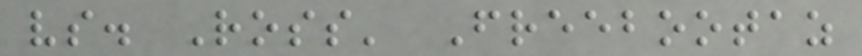vs. Ross' Freebootaz
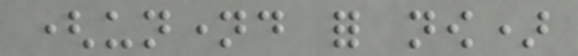(unnamed for now)
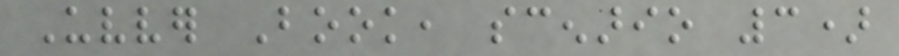Uvver Book, scenario 3)
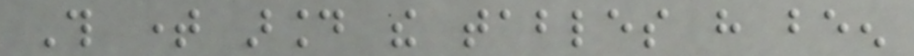This time around the tables have been
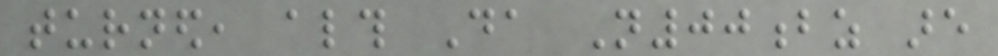turned, although Da N00bz are
